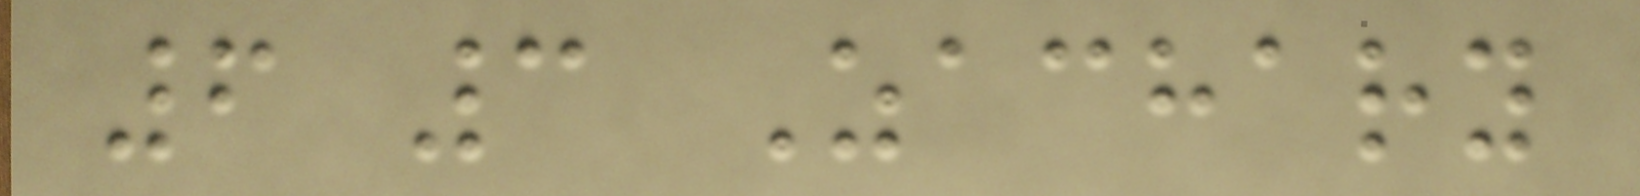6 3 Zachary
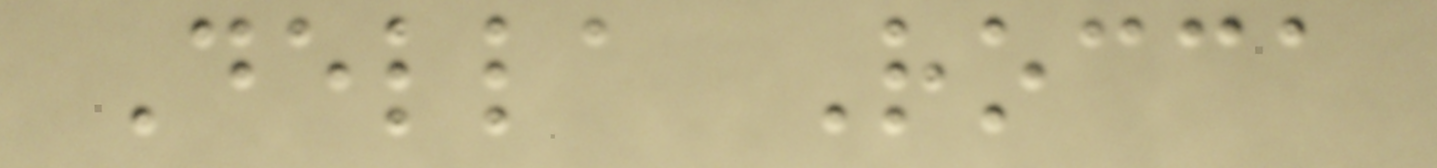Della Rocca
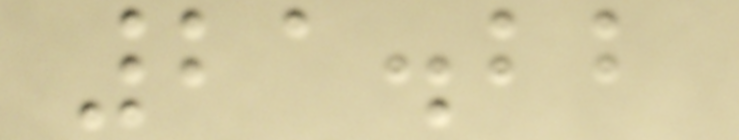21.22
